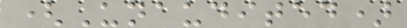(Unaudited)
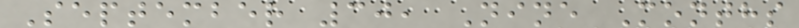September 30, Nine Months
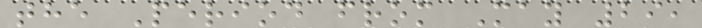the Period from May 29,
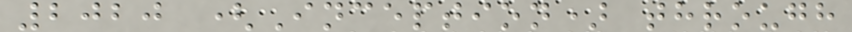2020 (Inception) through
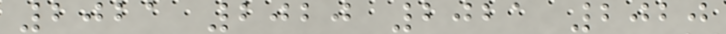2021 2020 2021 2020
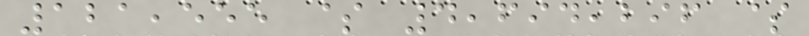121,555 $ 4,694,296 $
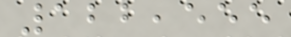122,555
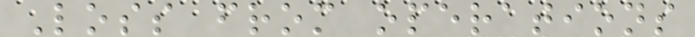Loss from operations
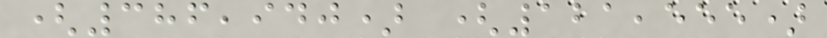(386,940) (121,555)
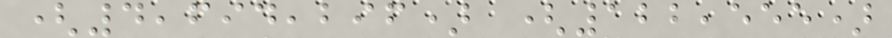(4,694,296) (122,555)
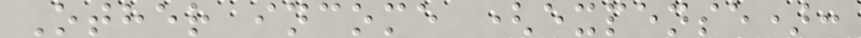Other income (expense):
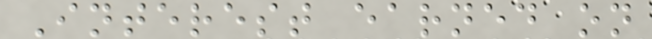Interest earned on
